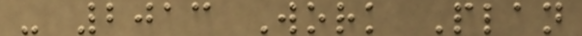- 2013 Work Plan
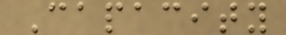Capacity
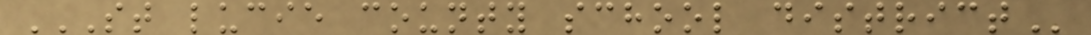ST LUCIE COUNTY SCHOOL DISTRICT
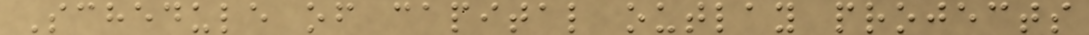Schedule of capital outlay projects
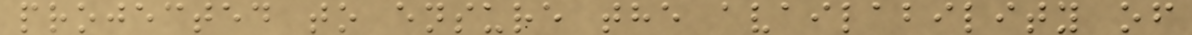projected to ensure the availability of
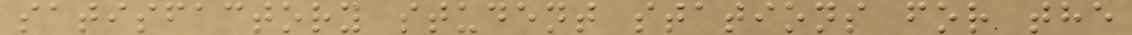satisfactory student stations for the
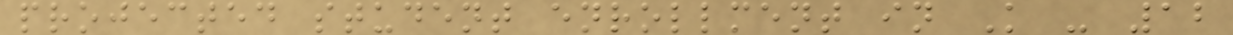projected student enrollment in K - 12
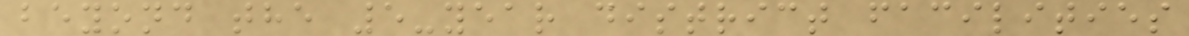beyond the 5-year district facilities
